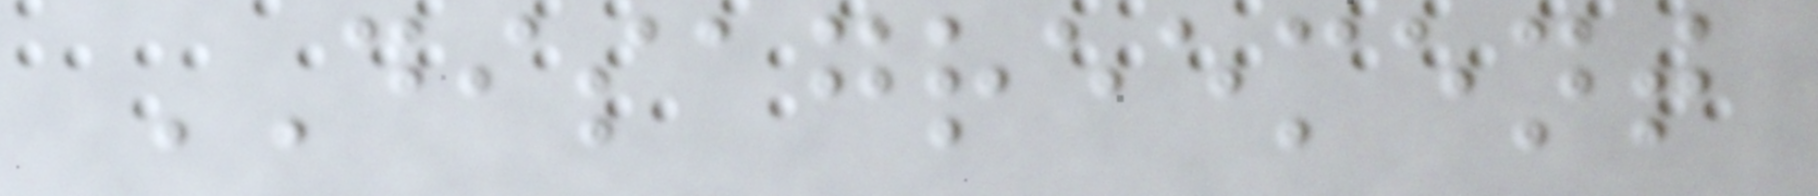DISAGREEMENT
